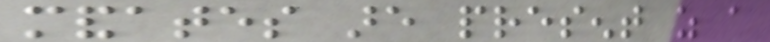mandates are present as a
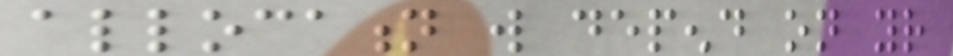allocation will depend on your
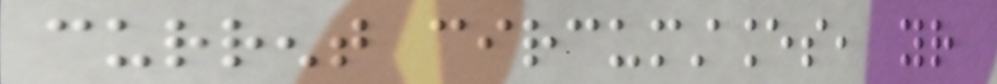current circumstances, your
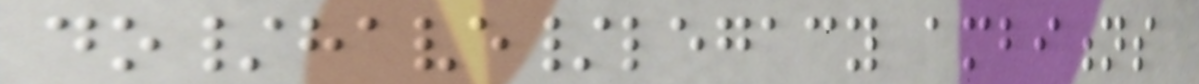do/have/legacy ambitions
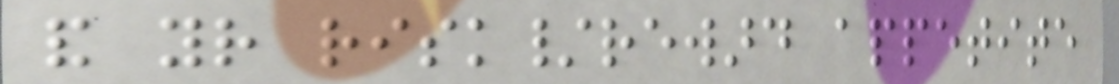and your risk/reward appetite
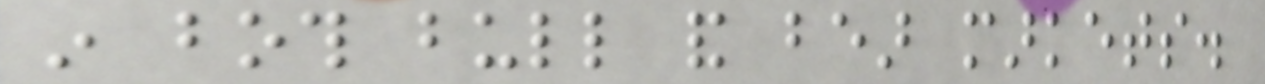in both bull and bear markets.
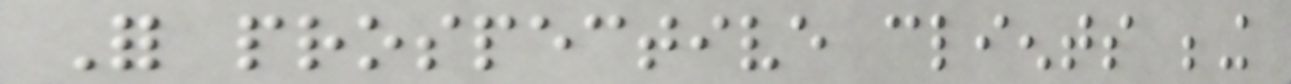For prospective clients being
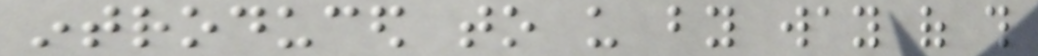introduced to us by way of this
